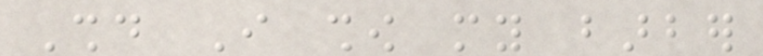Should I show my barber
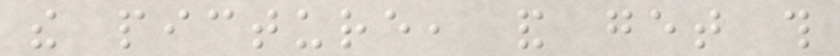the picture, and get this
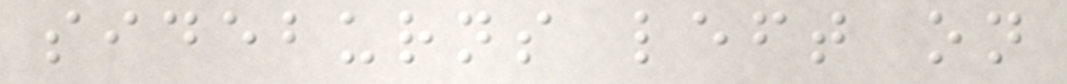sideburns left on
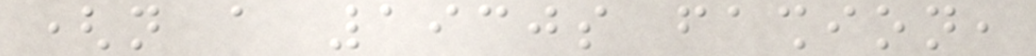(not a 1930s fashion,
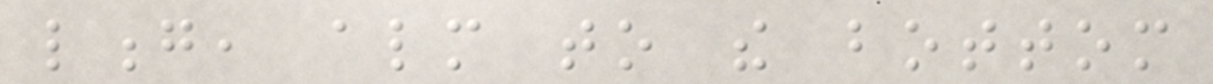long, almost to the bottom
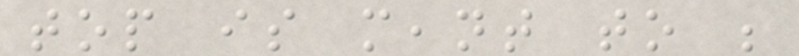top is meant to be
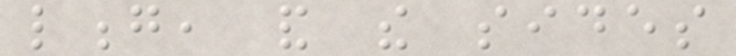long, and the sides
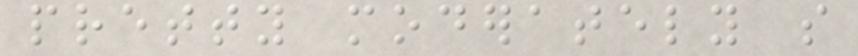pretty moderately so
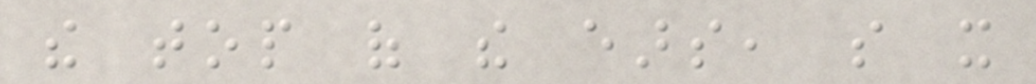the top of the ears, so it
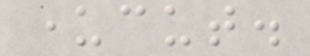undercut.
